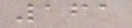161
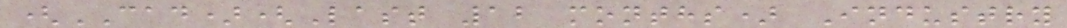(CAD)(Last 12 months) Industry
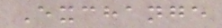Exchange
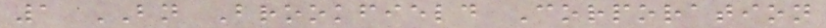1 BN Brookfield Corporation
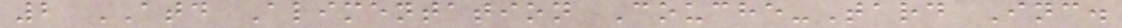2 ATD Alimentation Couche-Tard Inc.
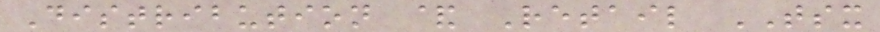Distribution & Retail TSX
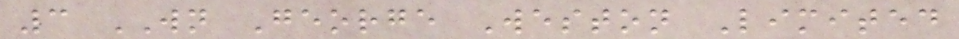3 WN George Weston Limited
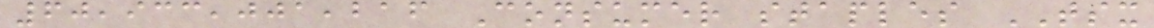60,933,001,216 Consumer staples TSX
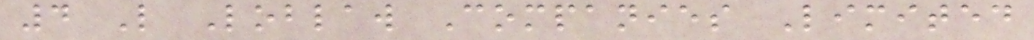4 L Loblaw Companies Limited
